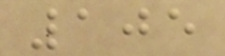105
